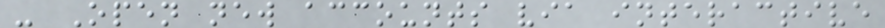- Open new accounts via interactive
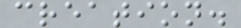creation.
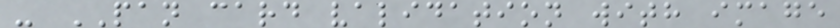- PAN card validation with image
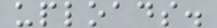uploads.
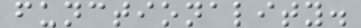functionality.
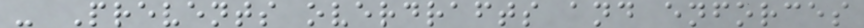- Prevents overdrafts and enforces
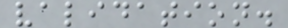validation.
